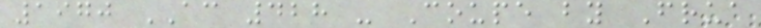1970 AC 428 - Coupe by Frua
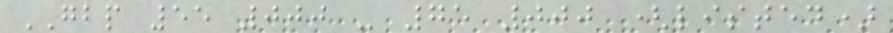GBP 55 000 - 75 000 (listed)
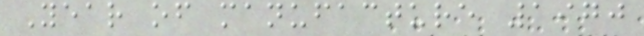Year of manufacture 1970
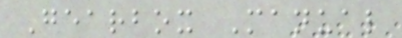Gearbox Manual
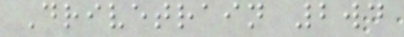Drivetrain 2wd
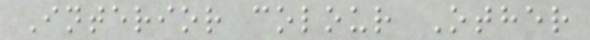Interior colour Other
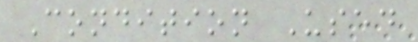Condition Used
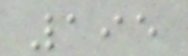195
